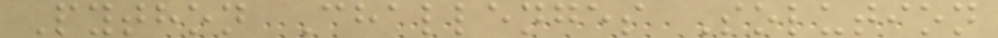Python Challenges Solution
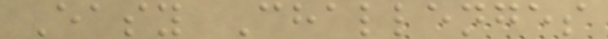Easy Challenges
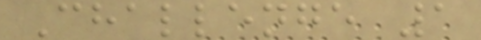Challenge 1
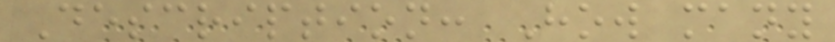Description: How many
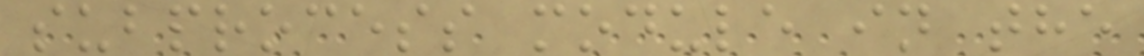subprocess module in the
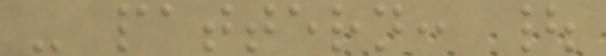- pattern: |
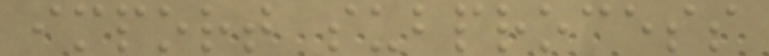import subprocess
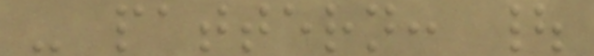- pattern: |
